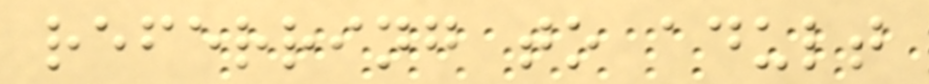referring to adult
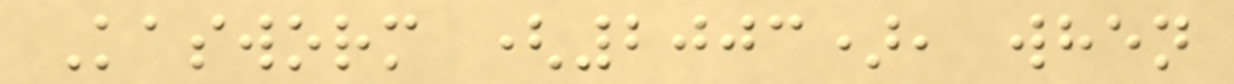Kasworm (2003), when
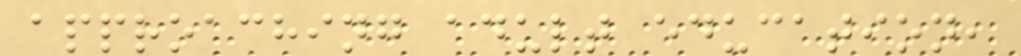approaching adult education,
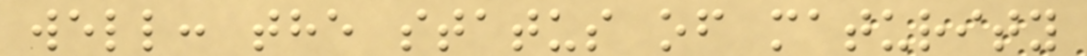well: the status of maturity
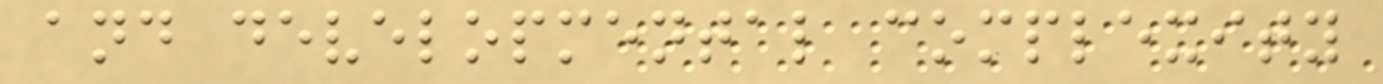and developmental complexity
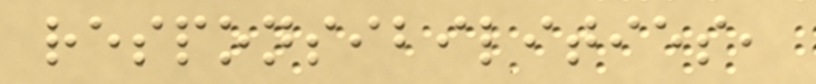responsibilities,
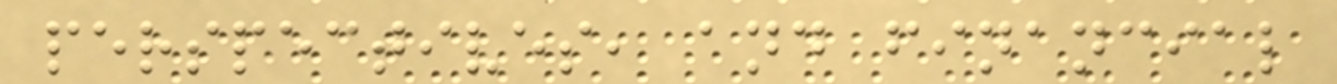perspectives, and financial
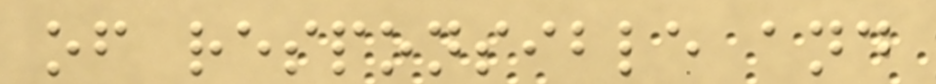of responsible and
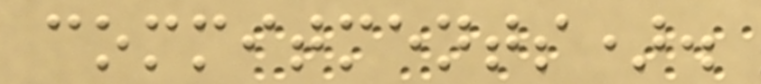commitments).
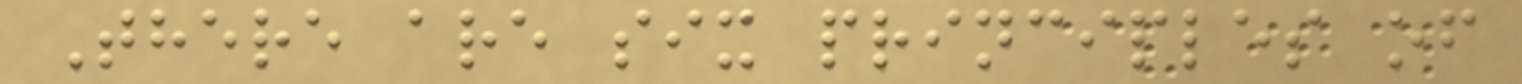There are six principles of
